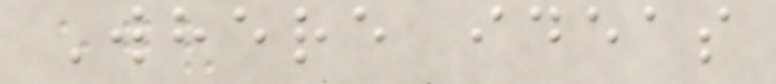Where ideas
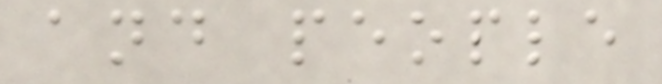and people
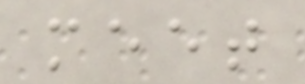meet
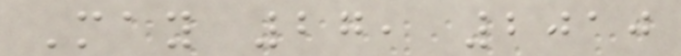May 27, 2010
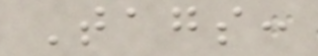Tags:
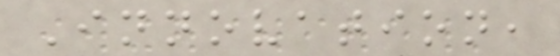Innovation,
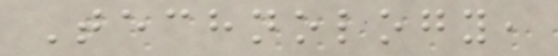Technology,
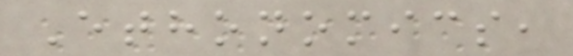Ethonomics,
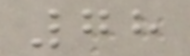78
